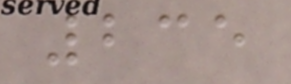235
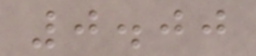0.00
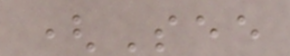(See
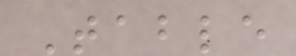Table
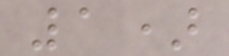1)
